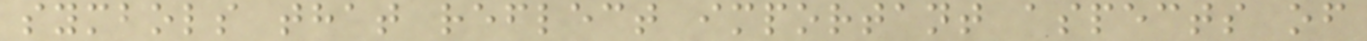symbols that reflect important aspects of
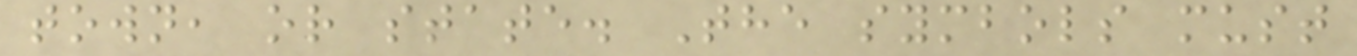town, or state. The symbols must
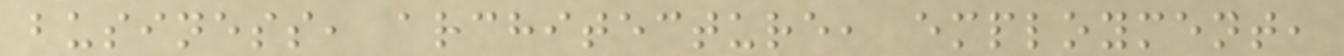business, architecture, employment,
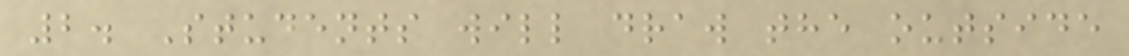2. Students will draw the outside
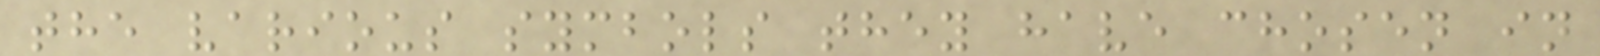the various symbols they have chosen in
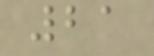21
